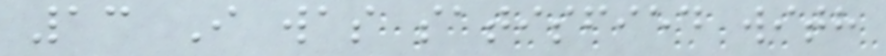13 I was satisfied with
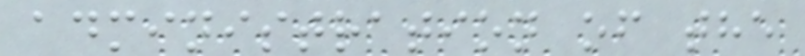administration of the
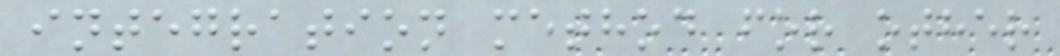integration method for other
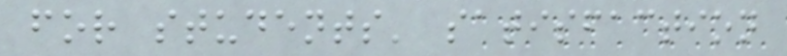for students' satisfaction
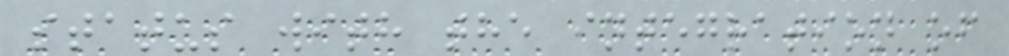status with the integration of
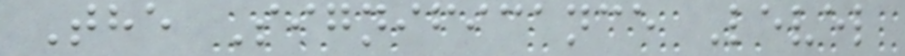The Significance Level
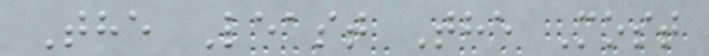The Least The Most
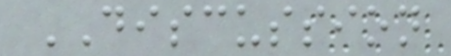DISCUSSION
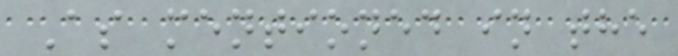As mentioned in the
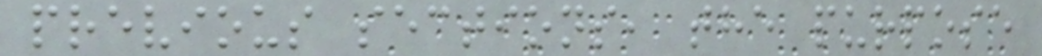previous sections, the purpose
